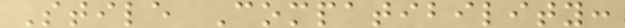Stile Compatibility:
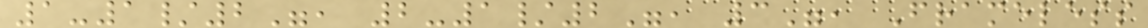1-1/2", 2-1/2", 3", Frameless
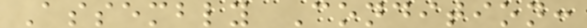Assembly Condition:
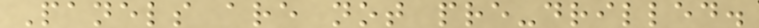Panels are not pre-drilled.
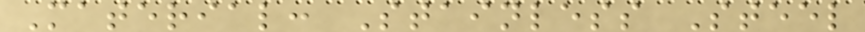Material: Stainless Steel
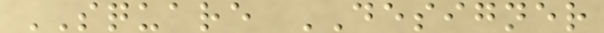SQUARE DESIGNER
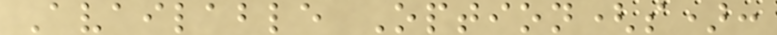Available Option(s):
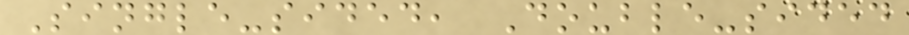Single-sided, Double-sided
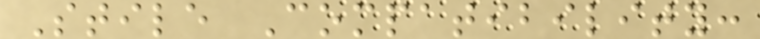Stile Compatibility:
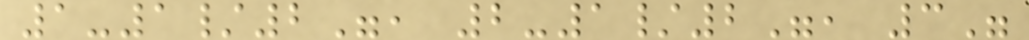1-1/2", 2-1/2", 3"
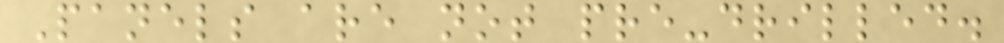Panels are not pre-drilled.
